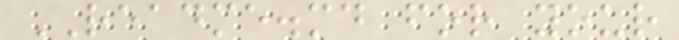README.md for your
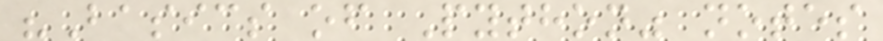"Basics of Python" notes
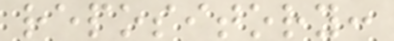repository:
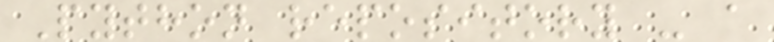Python repository - a
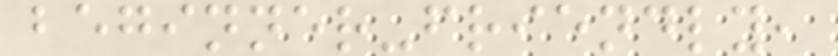beginner-friendly,
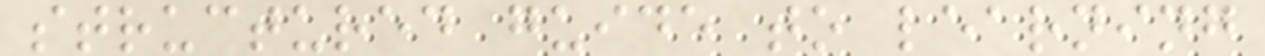structured guide to learning
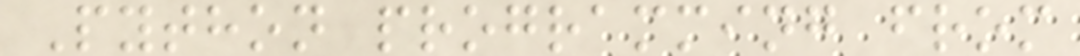Python programming from
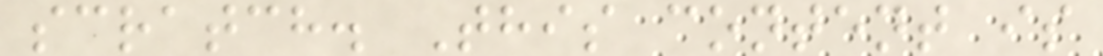scratch. This content is
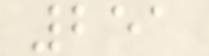251
